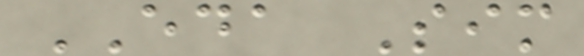EDA Sim
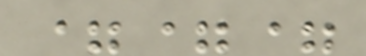===
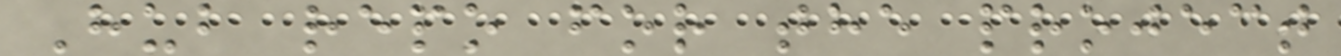Hub repo for the project
